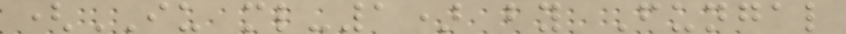(IU ml-1) by Fungal
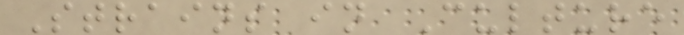Strains in Culture
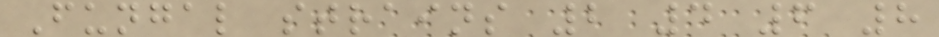Fungal strains 2 4 6 8
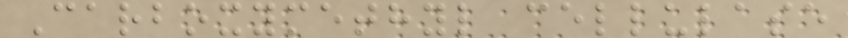Carboxymethyl cellulase
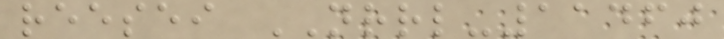reesei NRRL-11460
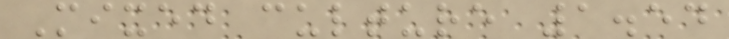Mixed culture 1.54
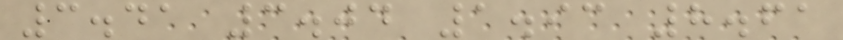3.41 3.04 1.93 8.61
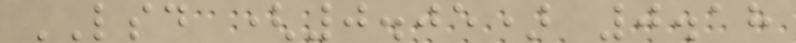LSD (0.05) 0.18
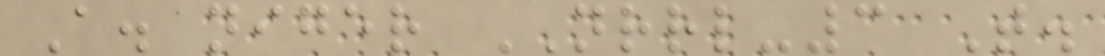A. niger NRRL-3 T.
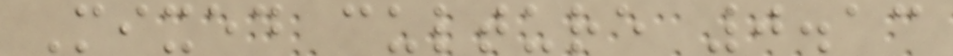Mixed culture 0.13
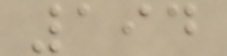194
